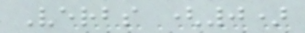Verbs (0)
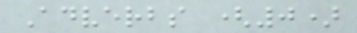Adverbs (0)
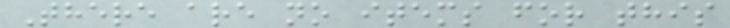There are no items for this
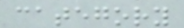category
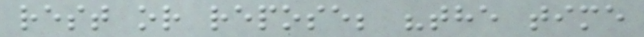rest or repose; "the time
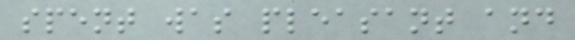spent was pleasant and
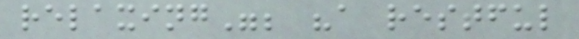relaxing"; "a restful
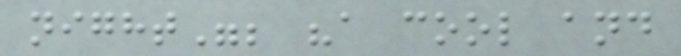night"; "a cool and
